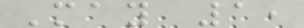May 1,
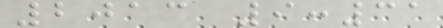2013 9:31
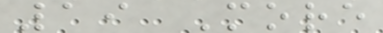19 More
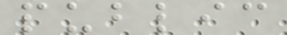public
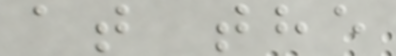at the
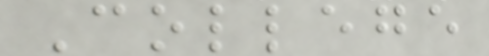College
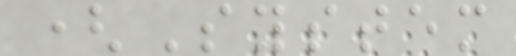(System
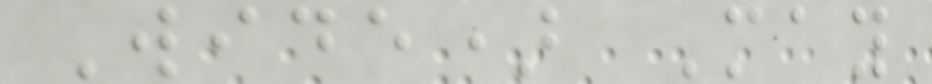Wide) May
